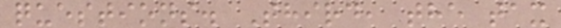questions. Third, the tax
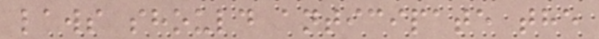laws should anticipate the
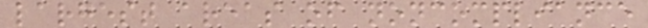largest areas of noncompliance
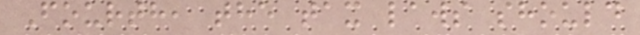Fourth, the tax laws should
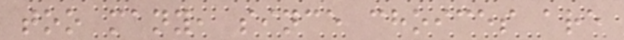too many, since choices are
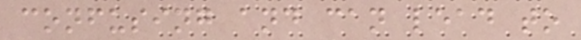confusing and can lead to
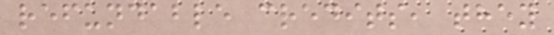refundable credits, they
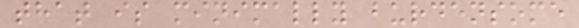that is minimally burdensome
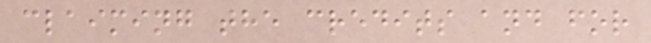claiming the credits and for
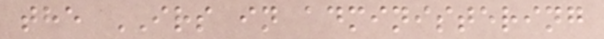the IRS in administering
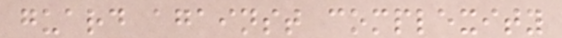guard against complexity
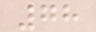78
